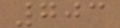703
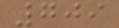709
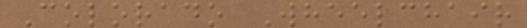Colorado Wheelchair
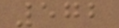572
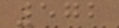572
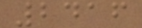2416
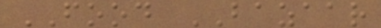FOOD BAZAAR
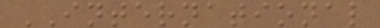INTERNATIONAL
